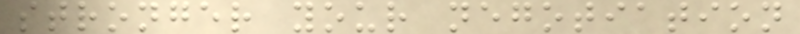stronger your negotiation
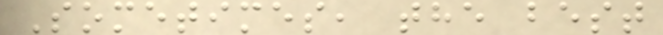Sometimes, the best
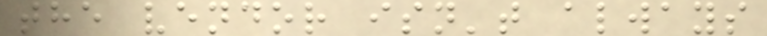the vendor isn't always
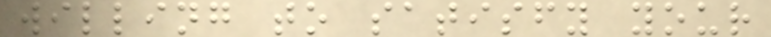willing to satisfy your
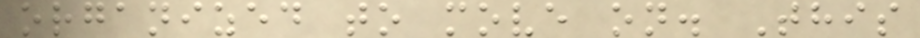organized to move on. This
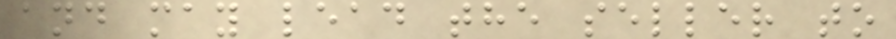and may lead the seller to
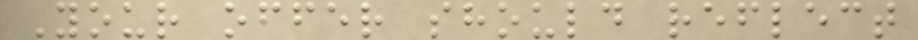Your offer should reflect
